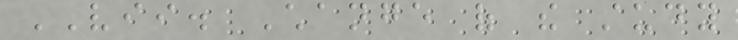VII. Change of the study
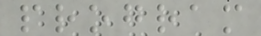program
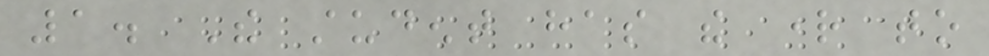1. The student has the right to
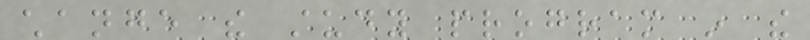change the study program in the
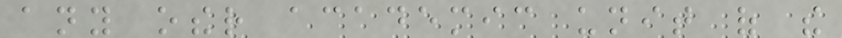any other academic unit of the
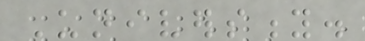University.
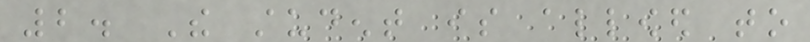2. The student is allowed to
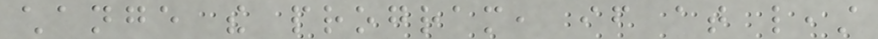change the program, if at least
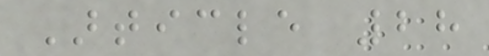Article 28
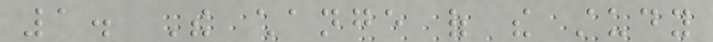1. The change of the study
